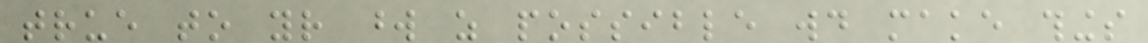true to your word as possible would make things
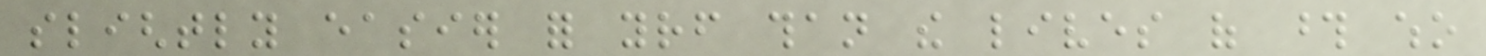slightly easier for yourself than the lives of those who
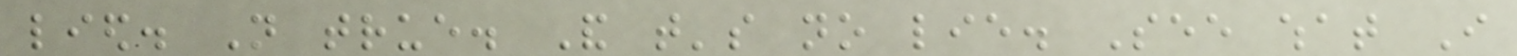lied. Not true. And that's no lie. See what I
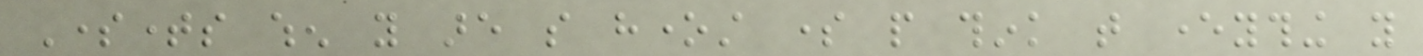Sometimes when you are so honest some people think that everything you
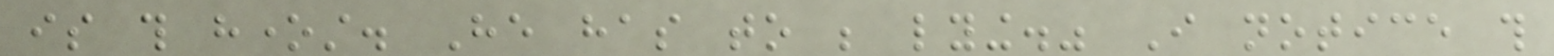is this honest. He has to be lying." I notice this
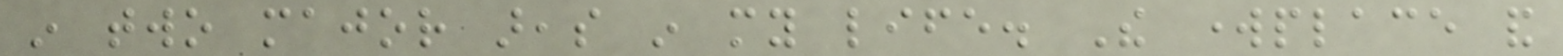in two major areas in my life. The workplace and
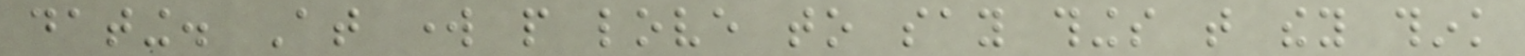dating. At work people love to say things that they think
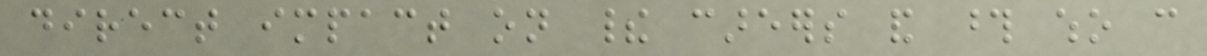direct impact on their careers and those who can
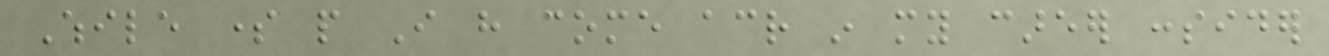While some people I have come across in my career consider
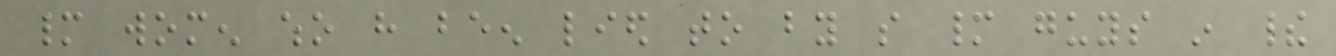many women who have been lied to by so many guys in their
